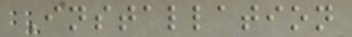Installation
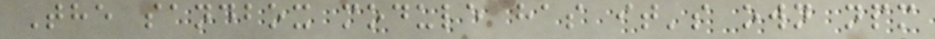The sandbox module has it's own npm
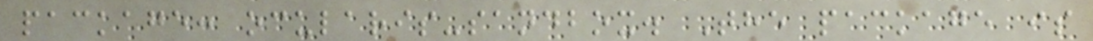package: ocularis-sandbox. The package is
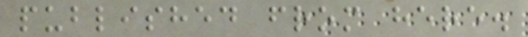published from here.
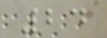24
